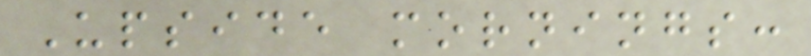Upside mornings:
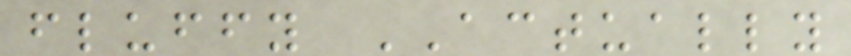fluffy ACTUALLY
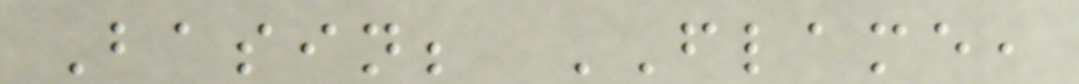Basin; FLAME,
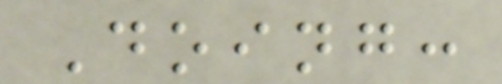Doing:
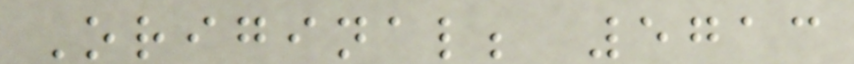Original; 5713
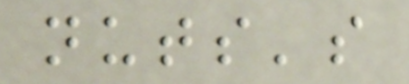nuts's
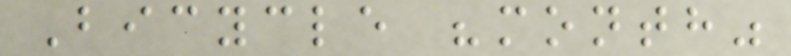Bicycle "month"
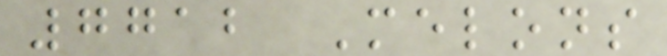7712 Melons
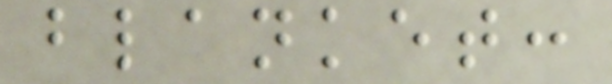blanket:
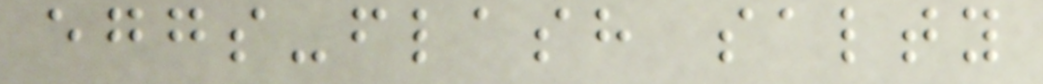eggs-flash salty
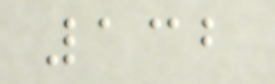132
